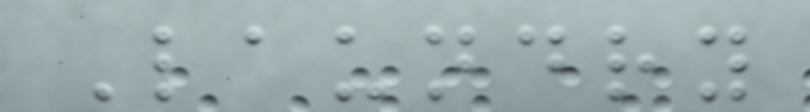Laundry
